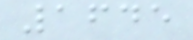1645
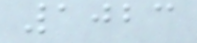1023
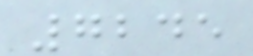7245
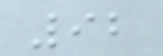92
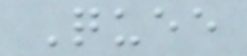Quee
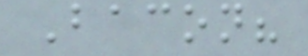Bacon?
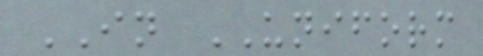IN UNIFORM
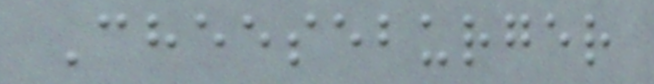Cheeseburger
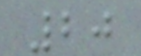20
